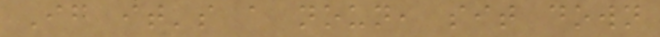If it's a noun, sit down
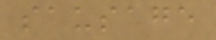sausage
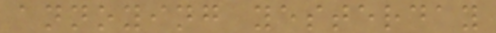annoying yesterday
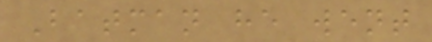Batman he went
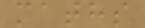maths
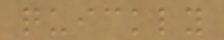quickly
